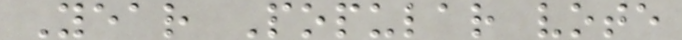Year Popular vote
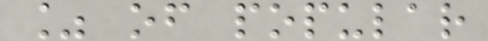% of popular
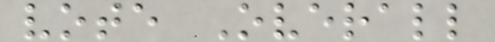vote Overall
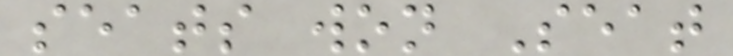seats won Seat
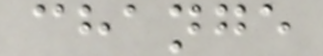change
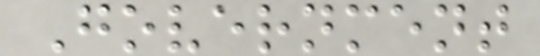Government
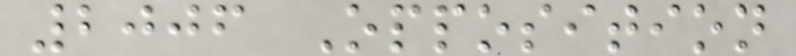2006 Opposition
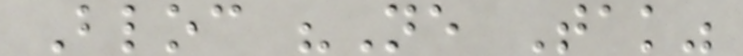Bloc "Ne Tak"
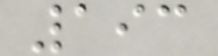193
